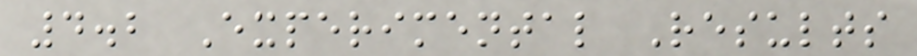4.2 Experimental Results
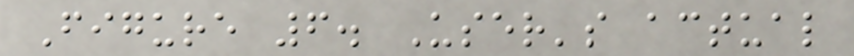Figure 6. User's actual
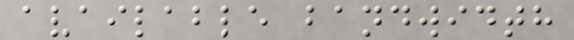available bandwidth
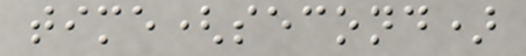time(second)
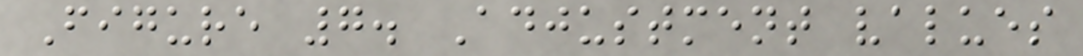Figure 7. Adjustment values
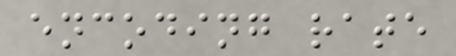encoding rate
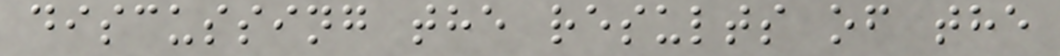discussing the results of the
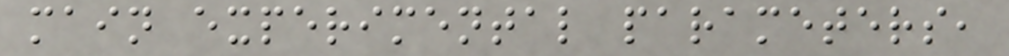main experimental parameters,
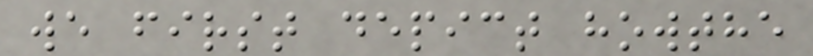we first depict howthe
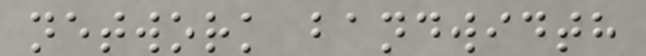network bandwidth
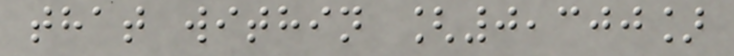that within [0,300]
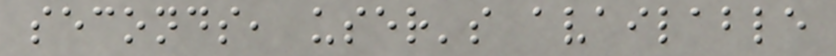seconds, user's available
